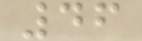46
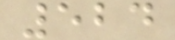524
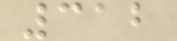312
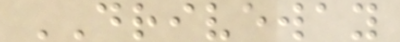DRIVEWAY
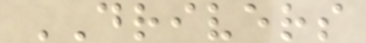DRIVERS
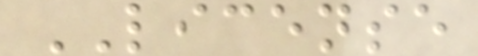LICENSE
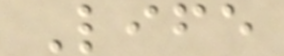Life
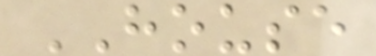HOUSE
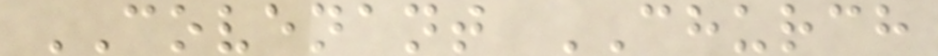COVENANT CHURCH
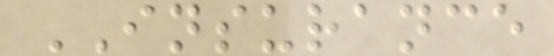INSURANCE
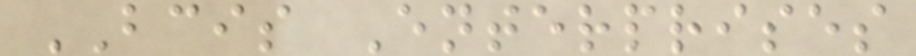BCIS Enterprises
